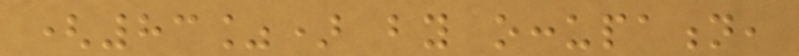(83%) by occupation,
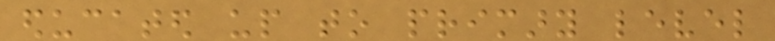educated up to primary level
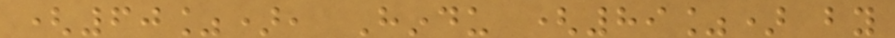(60%), Hindu (89%) by
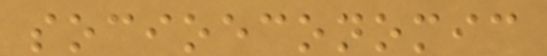socioeconomic
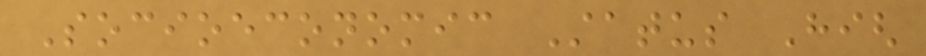Socioeconomic Status High
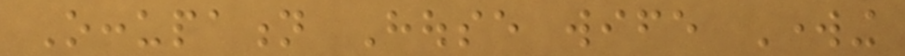Occupation House wife Working
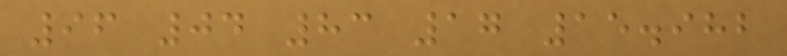96 04 83 17 15.982
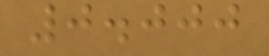0.000
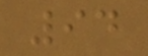94
